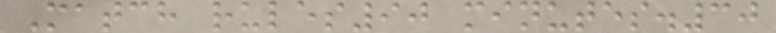Match rules90 minutes.30
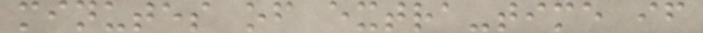minutes of extra-time if
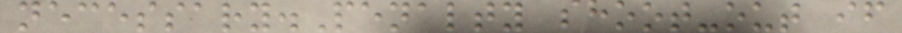necessary.Penalty shoot-out if
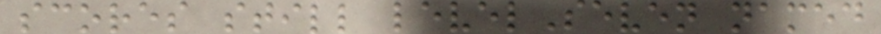scores still levelSeven named
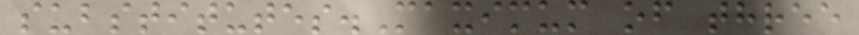substitutes.Maximum of three
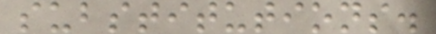substitutions.
